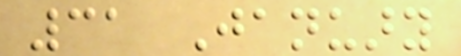31 January
